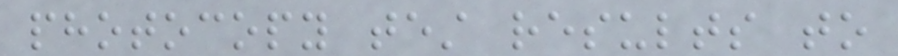photocopy test results to
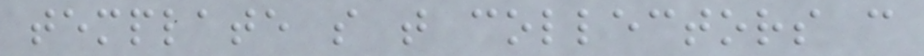template so that collectors can
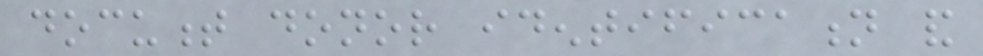document donor identification and
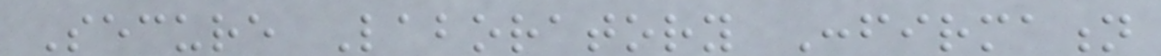Secure Laboratory Confirmation
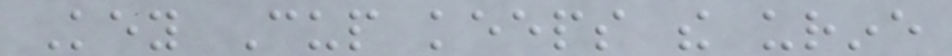Key Cup keeps the urine
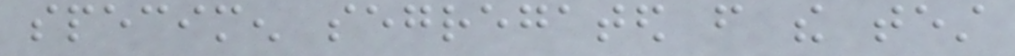specimen segregated from the test
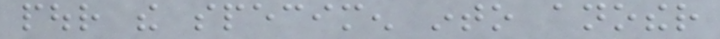pour the specimen into another
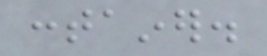container.
